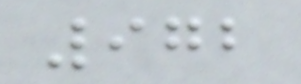972
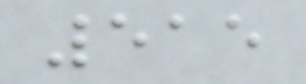515
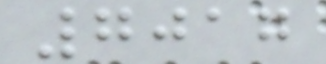7017
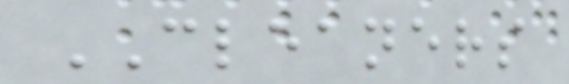CLEANERS
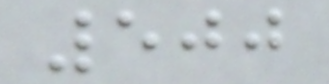500
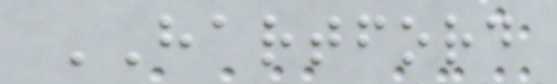HARTFORD
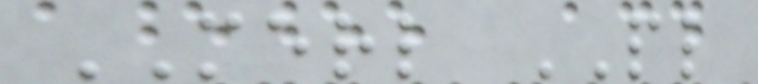MERL PL
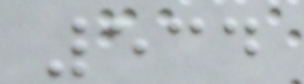534
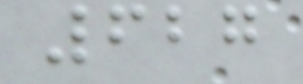627
